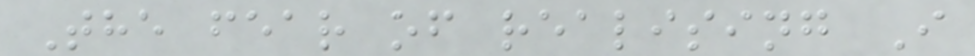The fear of realising I
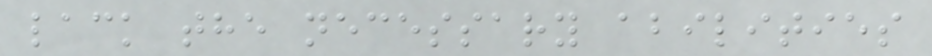lack the necessary abilities
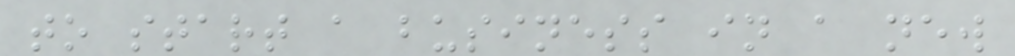to start a business in a new
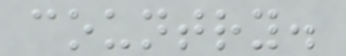country.
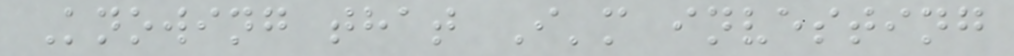Knowing that I'm investing
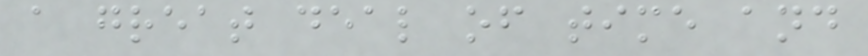a great deal of time and
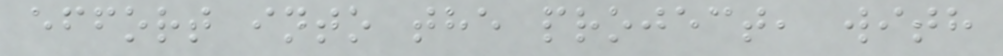effort into the project, with
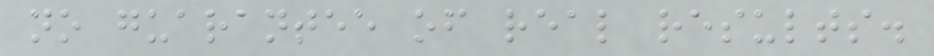no guarantee of real results.
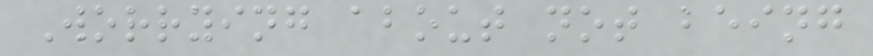Worrying about not being
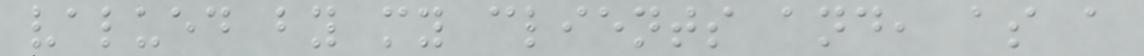valued by my clients and, as a
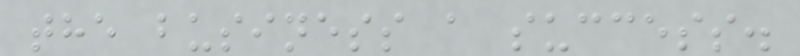the business a success.
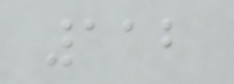112
